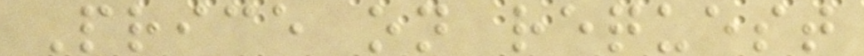Price on request
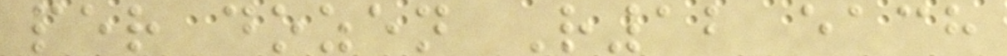per dozen R12 each
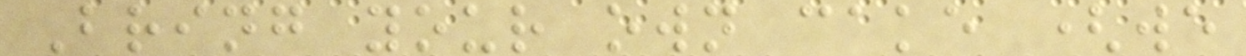Bring your own cake (we
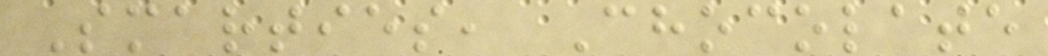Smarties, Chocolate
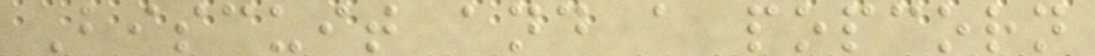Biscuit and a popcorn
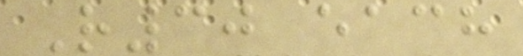R30 each
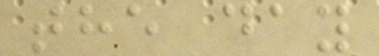the day
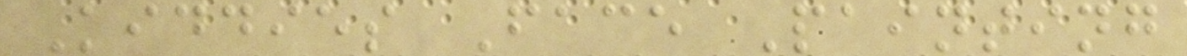Kiddies Face Painting
